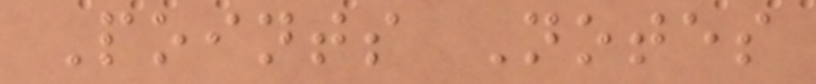Points Notes
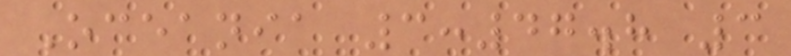Oceania 3:47.8 3
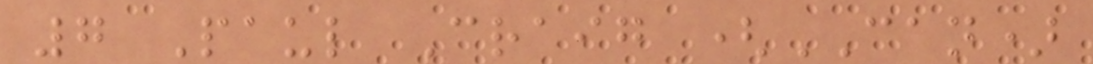7 Paul Craig (CAN)
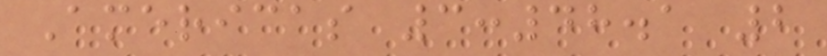Americas 3:48.1 2
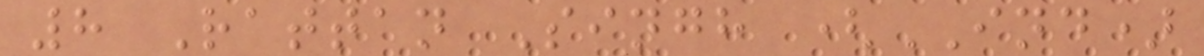8 Rattan Singh (IND)
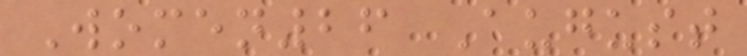Women26 August
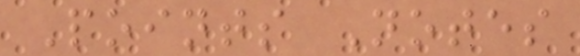Points Notes
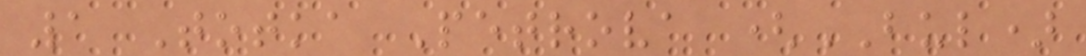1 Totka Petrova (BUL)
